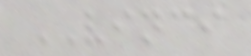VINCI
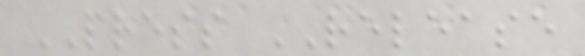PRESS RELEASE
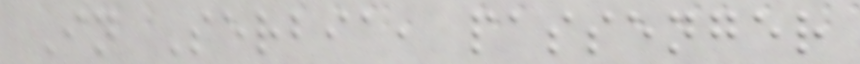In Serbia, passenger
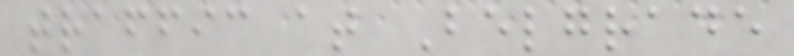traffic at Belgrade
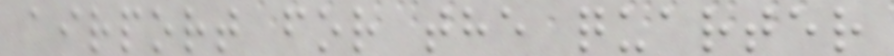airport for the quarter
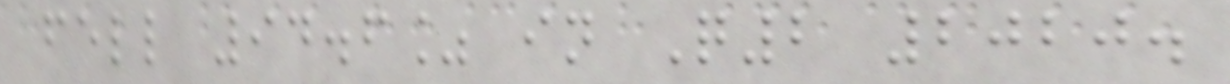fell 94.6% in Q2 2020.
